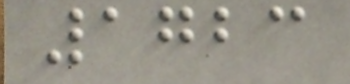1723
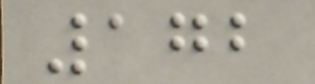172
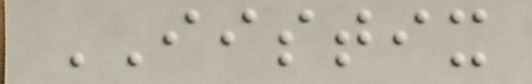IISTIX
